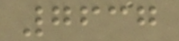7637
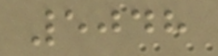5048
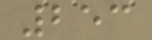253
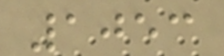1053
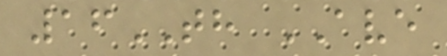16TH AVE
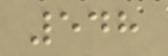548
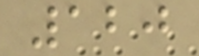120
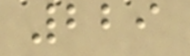229
